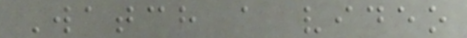Watch a video
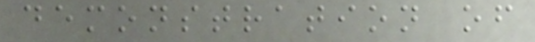demonstration of
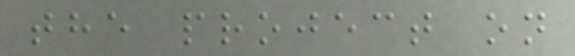the project on
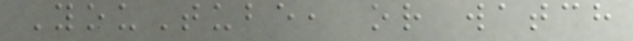YouTube, or watch
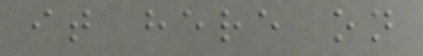it here on
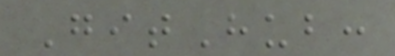GitHub:
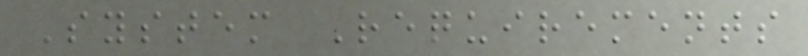System Requirements
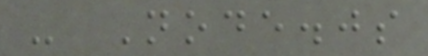- Node.js
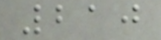210
